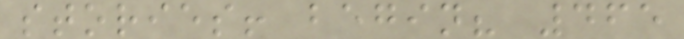stories! begin? 465
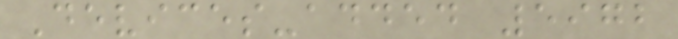Devices-added 5972
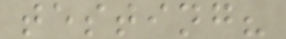testing?
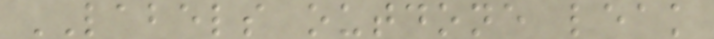LABELS outdone leak
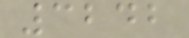3242
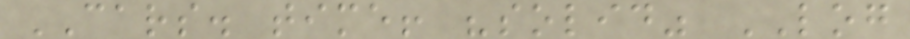CARS. time! "solid" LOG
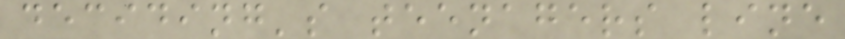deciding's teenagers line
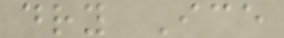dry Ice
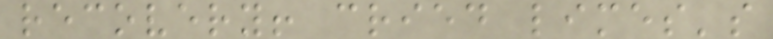recovery! cried limes's
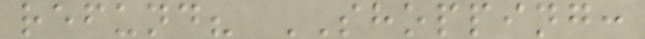refund? SHOPPING:
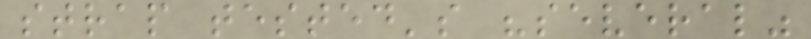strap tested's "several"
